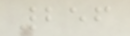256
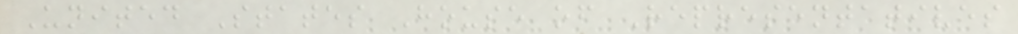United States House of Representatives
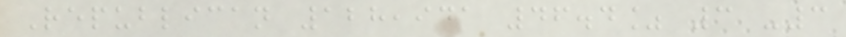Republican 128,941 46.4% 3 -3
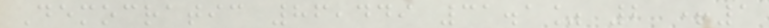Democratic 86,449 31.1% 2 +1
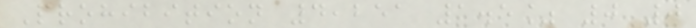Prohibition 4,251 1.5% 0 0
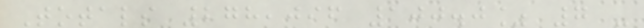Totals 278,096 100.0% 7 -
